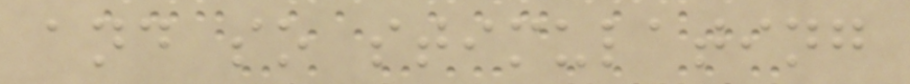and so stimulating
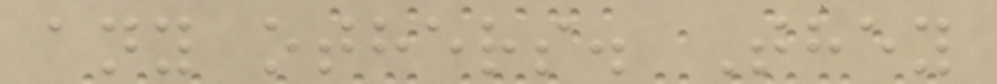any others. They
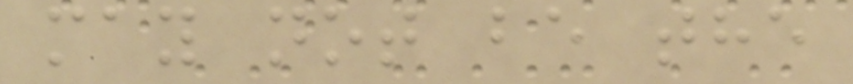may not be the
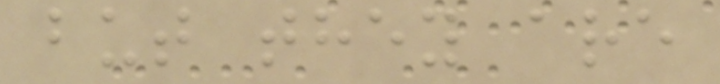but they are
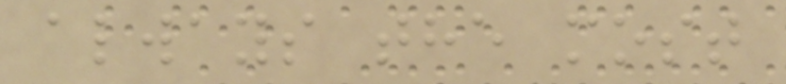always the most
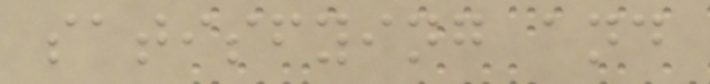satisfying and
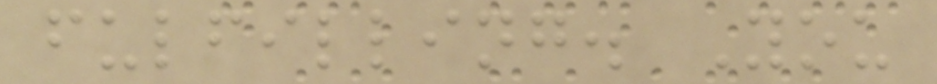fulfilling. You
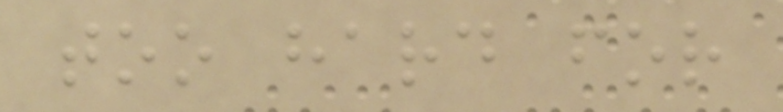too hard for
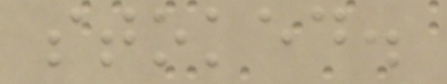stoked.
